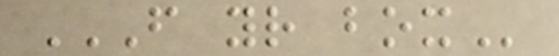FROM YOUR BOX
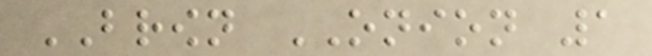BROWN ONION 1
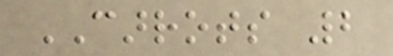CARROTS 2
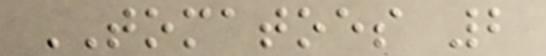TOMATOES 2
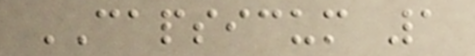CAPSICUM 1
